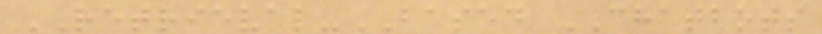RETRIEVAL-BASED CHATBOTS
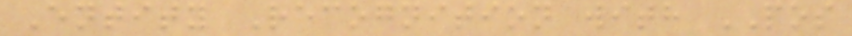Entity Recognition with POS
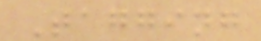Tagging
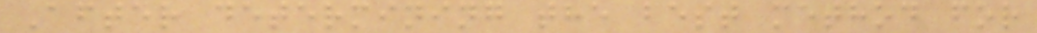After determining the best method for
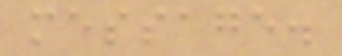message.
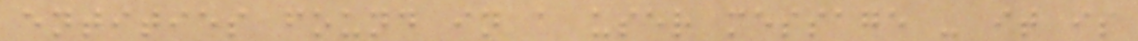entities found in a user message - it is
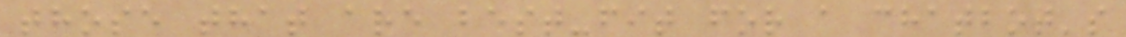those that are best-fit for a chatbot's
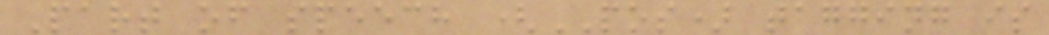Part of speech (POS) tagging is
